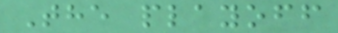The playoff
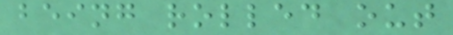being rolled out
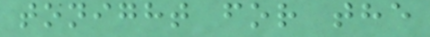tonight for the
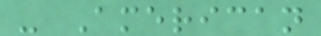- American
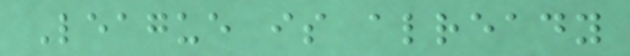League is already
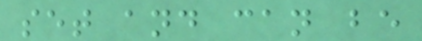set and can be
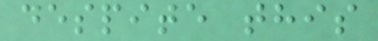despite this
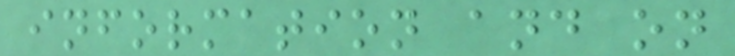information and on
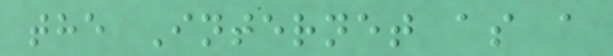the Internet as a
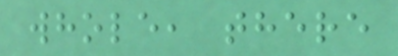whole, there
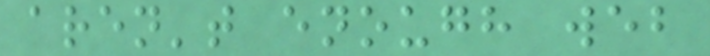aren't enough web
